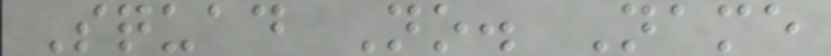Squad No. Name
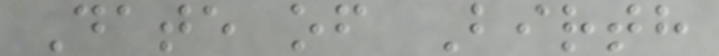Date of Birth
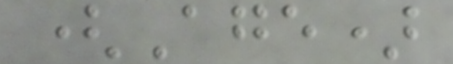(Age)
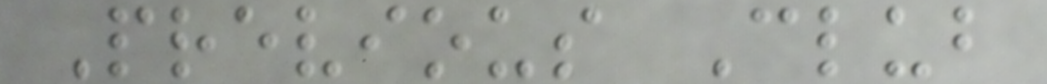Previous Club
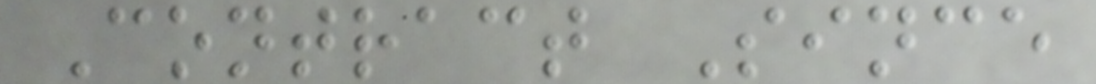Contract Since
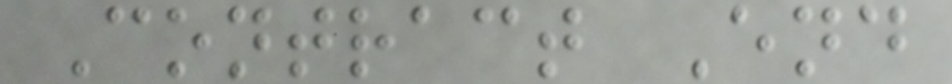Contract End
